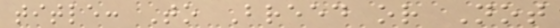title: To Breed or Not
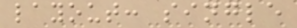layout: single
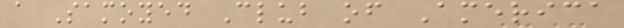a Samoyed Club of America
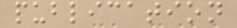publication
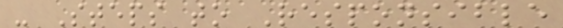- Steps to Responsible
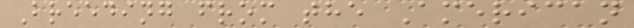Breeding from the American
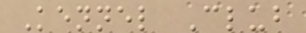Kennel Club
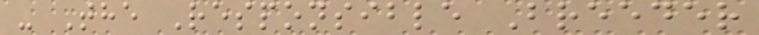- The Responsible Breeder
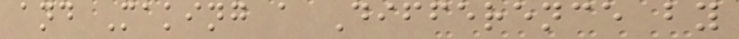and Making a Difference by
